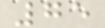75
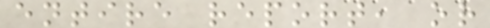entire report, or
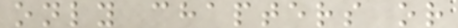only chapters or
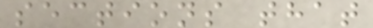sections that
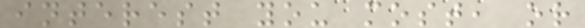interest you most, or
